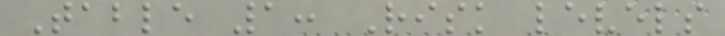Table 1: Risk levels
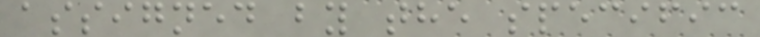assigned by the specific
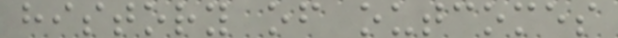history of outcomes
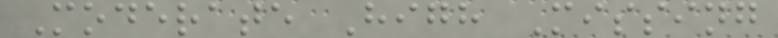Moderate High Missing
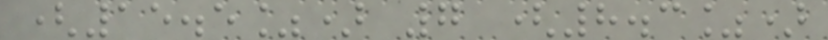(15.5%) 7 (8.3%)
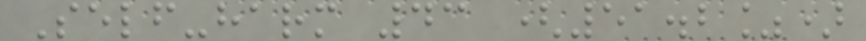Self-harm 43 (51.2%)
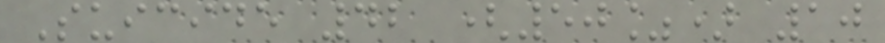Suicide 42 (50%) 10
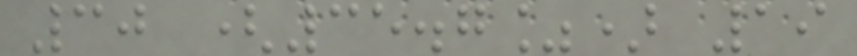30 (35.7%) 19
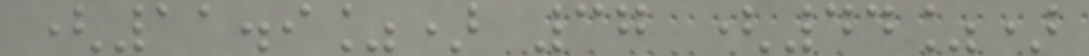(11.9%) 37 (44%)
